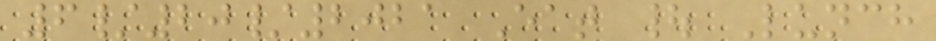6/20/2021 Eat | Lunch
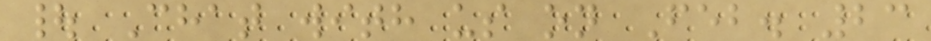| Chat with us on Feb. 23
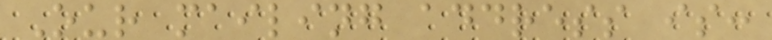Our mailing address is:
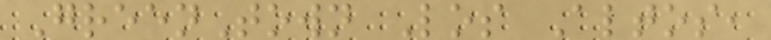GreenTown Los Altos,
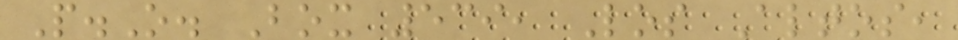P.O. Box 539, Los Altos,
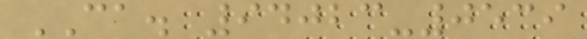CA. 94023-0539
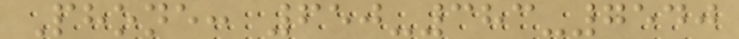Phone: 650-383-7540
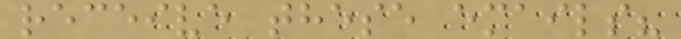receive these emails?
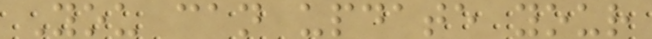You can update your
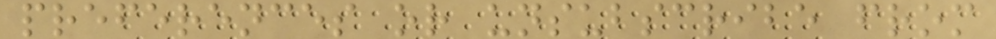preferences or unsubscribe from
